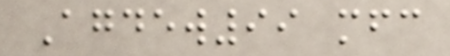Agdew99 mfc
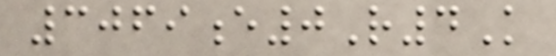3069e0R4K
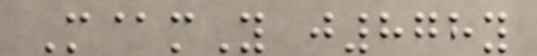M@mY j878y
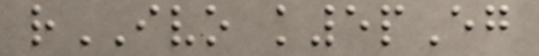rIVO k5pEg
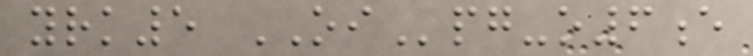yrk5 OIpg-o6e
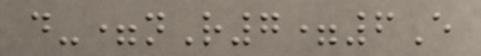d-=nR7=6E
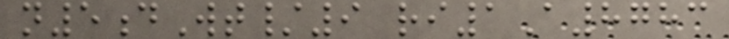n5dWt/9 ri1A8783
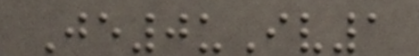Je0uIv1
